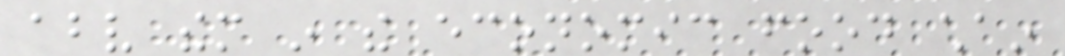above them in the economic food chain
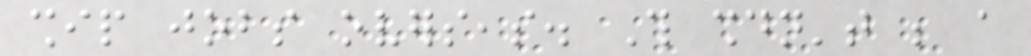ship jobs overseas. This shouldn't be a
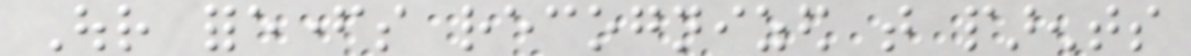Our forefathers recognized that parents
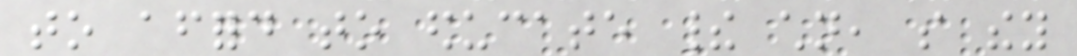to afford to educate their children, so they
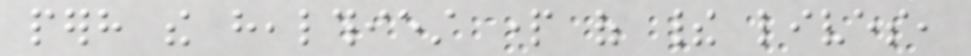perhaps the healthiest part of their lives,
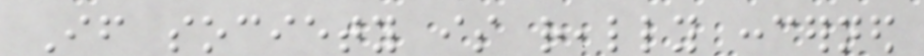If society is really concerned
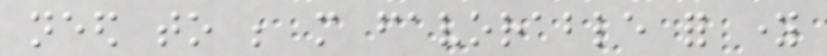need to be more favorable for young
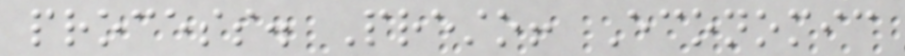process. Presto! Economic
